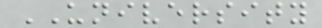UNIVERSITY
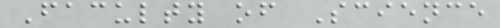Faculty of Science
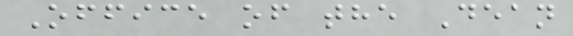Office of the Dean
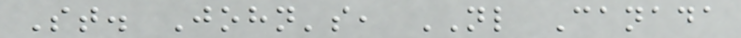St. John's, NL Canada
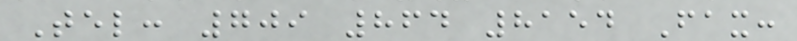Tel: 709 864 8154 Fax:
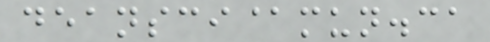deansci@mun.ca
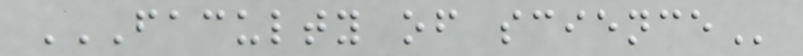FACULTY OF SCIENCE
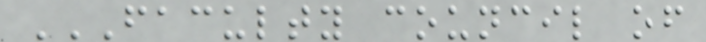FACULTY COUNCIL OF
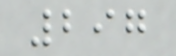297
